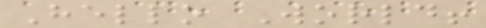Hello World!
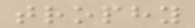trophy
